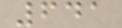641
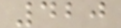420
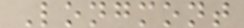Longmont
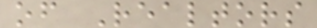of Realtors
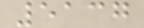5137
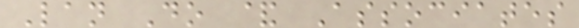Lan Do & Associates
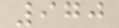970
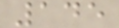145
